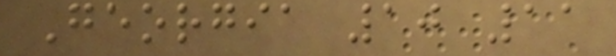Georgia 10 11
